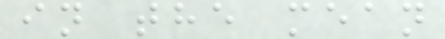in the mean
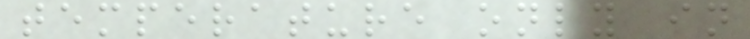temperature only in
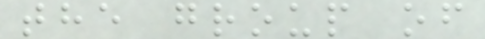the group of
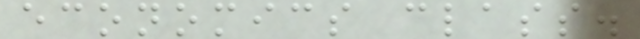economics class.
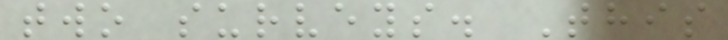two surveys. This
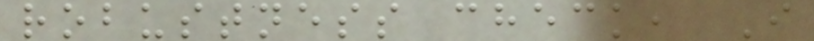robustness check, I
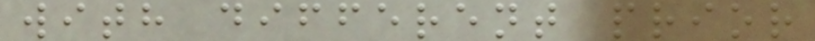with different prior
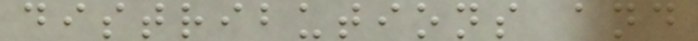distributions and
